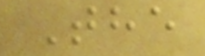The
